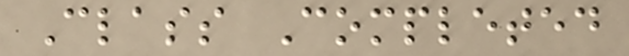Class Completed
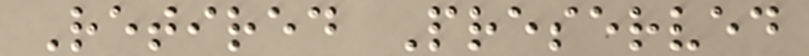Retired Preserved
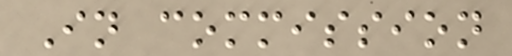In commission
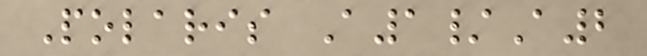Polaris A1/A2
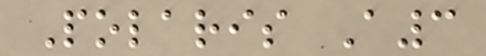Polaris A3
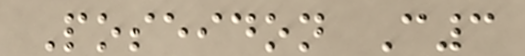Poseidon C3
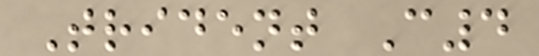Trident C4
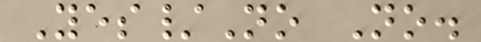Yes/No No.
